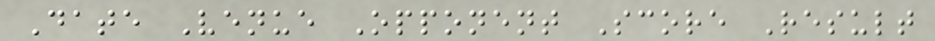Date Venue Opponent Score Result
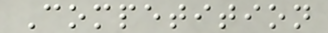Competition
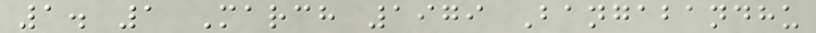1. 1 March 1979 Bangabandhu
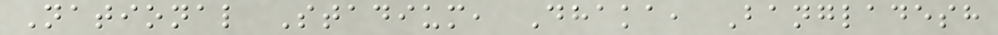National Stadium, Dhaka, Bangladesh
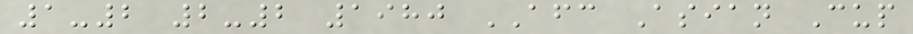1-2 2-2 1980 AFC Asian Cup
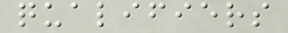qualifiers
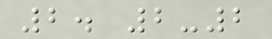2. 2-2
